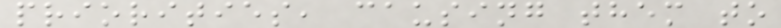priorities, causing them to
